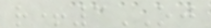r+3OJ
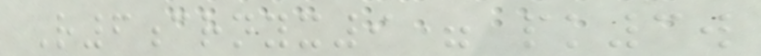R6crnyx9= pk3w
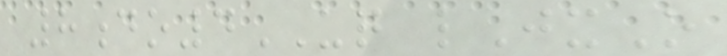8do4UQ lJxO
